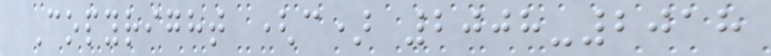Copyright (c) 2008-2018
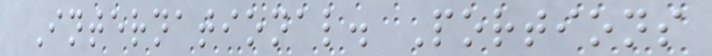International. Portions
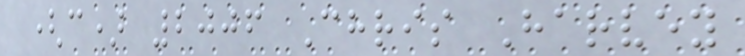(c) 2006 Chris Harvey
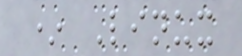* Linux
